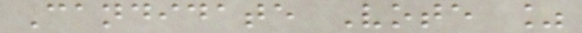Candidate Vote %
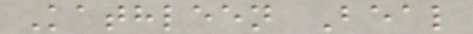Kathleen Beal
